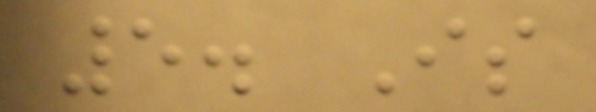5. Is
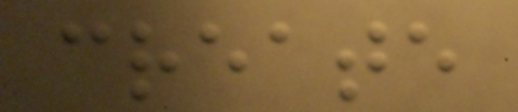create
